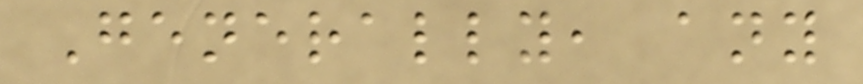Generally, any
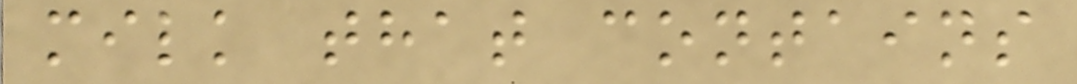milk that contains
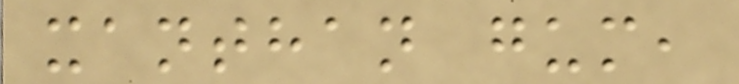xanthan gum,
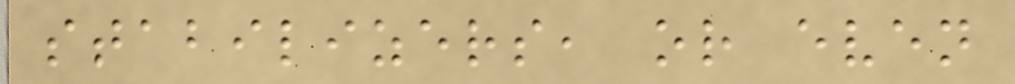stabilizers, or even
